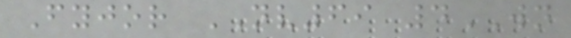Fyjor NV69 4WN
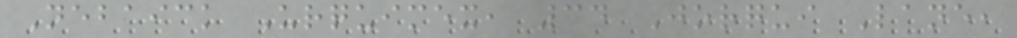Nebaick Urquimex, 34 Jorqui Lane,
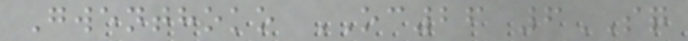Gwenthoko OC26 6SQ
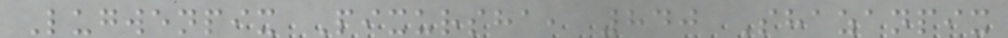Lugwenpix Pixursha, 840 Shazanpix
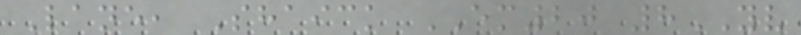Lane, Shaick EM20 8YV
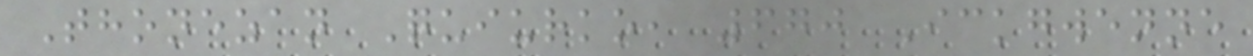Thonezan Quiurko, 670 Ickgwenne
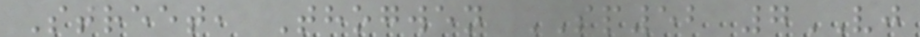Street, Thogwen SP52 7VJ
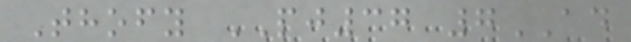Thofy PJ37 7AD
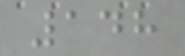148
